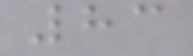83
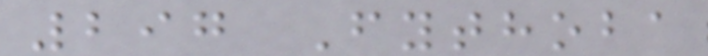297 Fythoba
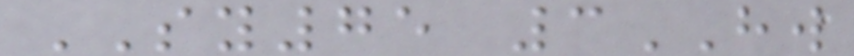SY75 3HW
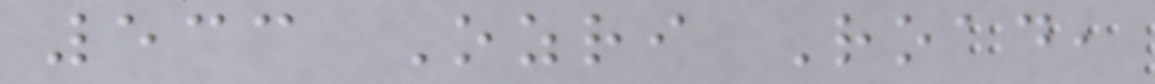533 Ozri Road,
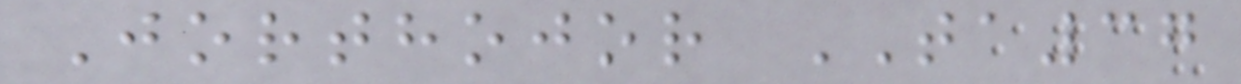Jorthojor TA37
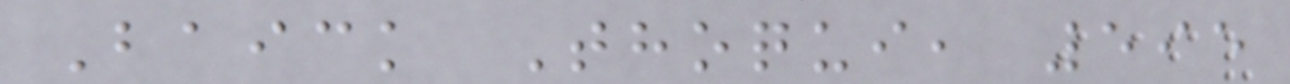Baick Thoqui, 595
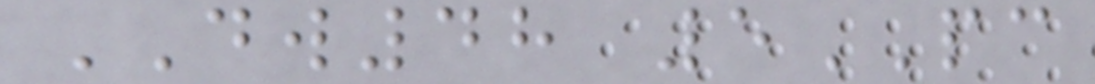DW48 5PC
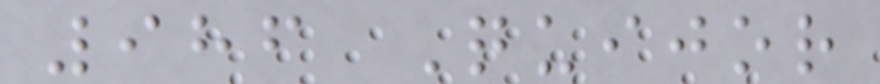986 Quijor
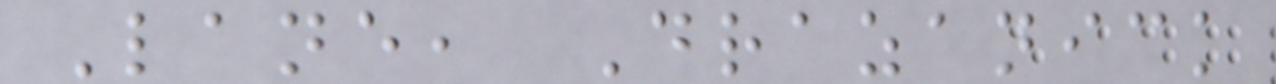Lane, Drazanick
